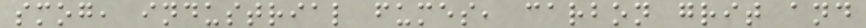smog, industrial fumes, carbon grit and
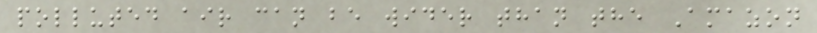polluted air can be wider than the Amazon
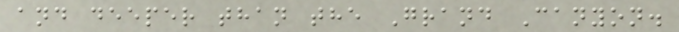and deeper than the Grand Canyon.
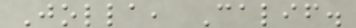Jolla, Calif.
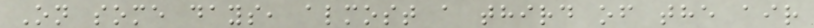On some days, almost a third of the air
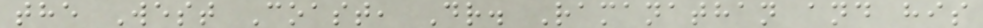the West Coast, Dr. Ramanathan and his
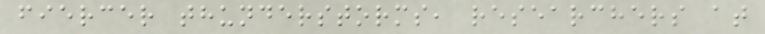fiercer thunderstorms, researchers at
